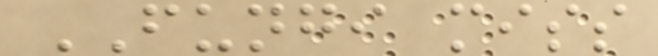FUNGI miss
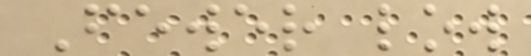Fewer low
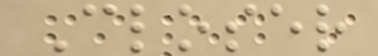Closer
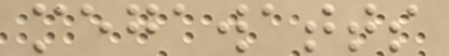megawatts
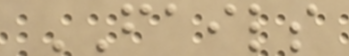FAILS
